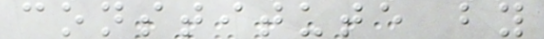constitute by
